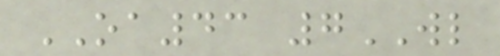OA43 7WL
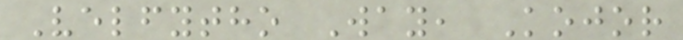Velfytho Way, Kojor
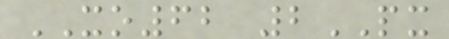XO62 2PX
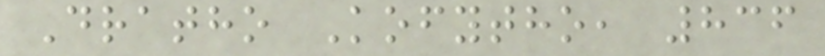Dratho Kofytho, 836
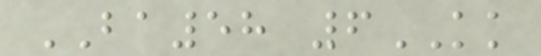BA58 6KK
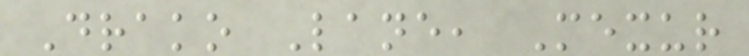Drako Lane, Mexur
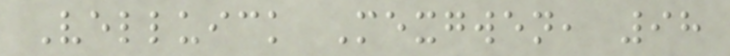Velluick Mexgwen, 98
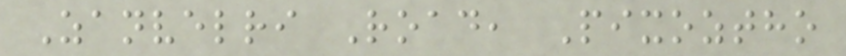Zanvelri Road, Pixoztho
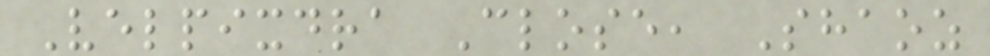Velpixdra Close, Shaoz
